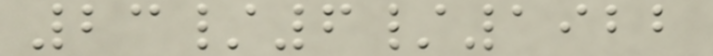23/6/1922
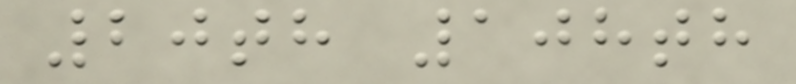20th 108th
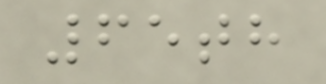65th
